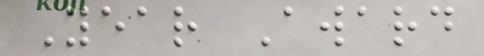Year Award
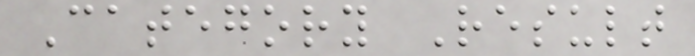Category Result
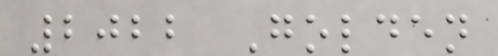2022 Golden
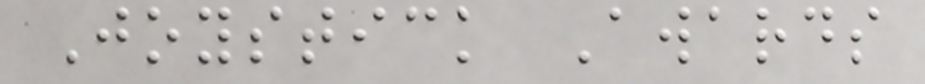Joystick Awards
